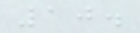10.
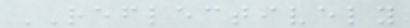REFLECTIVELY
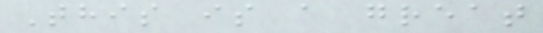This is a great
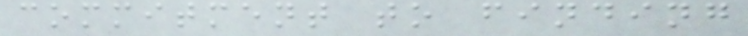commitment to finding
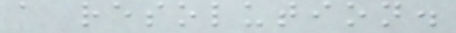a resolution.
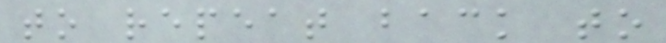to repeat back to
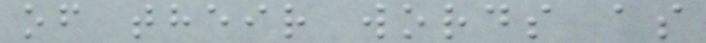of their words as
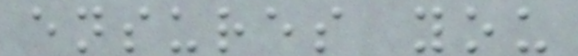ensures you
